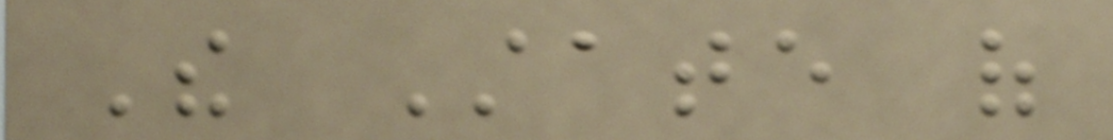The State of
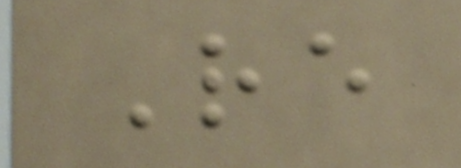Re
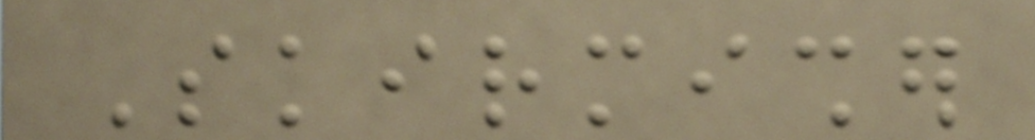Skirmisher
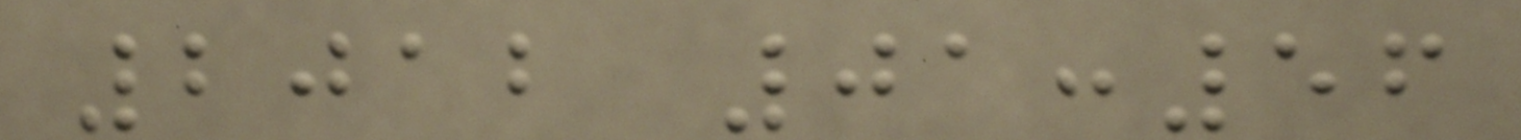2012 01:56
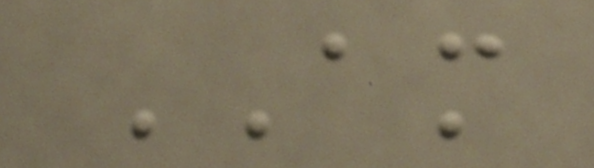AM
